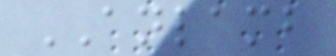ANLAMB
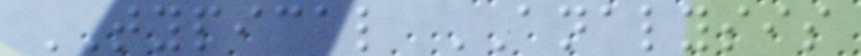TYPICAL ANALYSIS
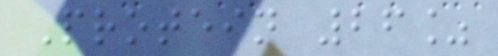Protein 26%
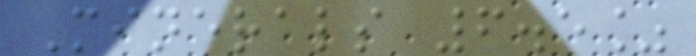Minerals 6.5%
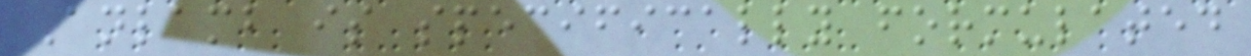Anlamb is specifically formulated
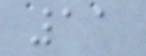11
